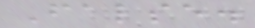False.
